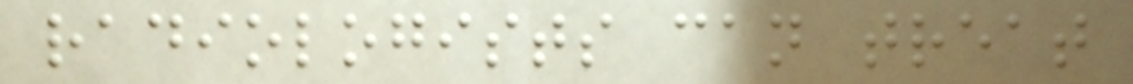radiologists can treat
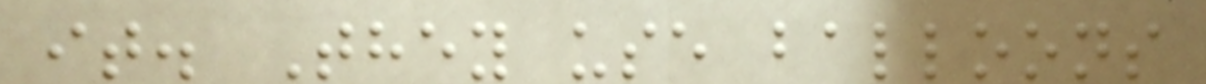it. They use balloons
